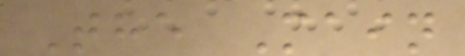The Main
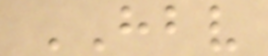HBV
